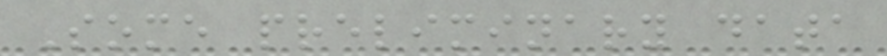Some preliminary data
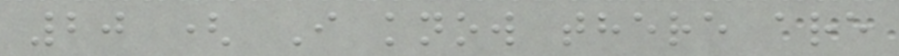20 ( I know there are
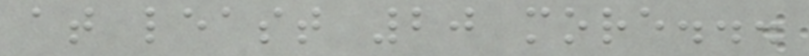at least 20 more...
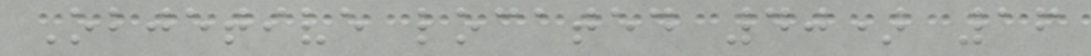Objetive located 40) 16
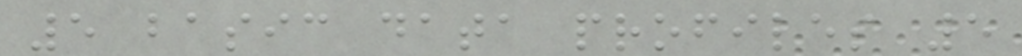5 basic data profiles 5
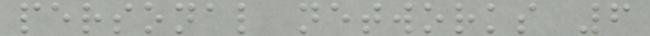personal networks 6
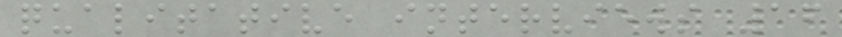qualitative interviews 16
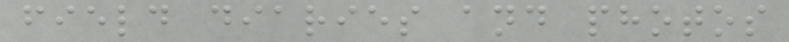field diaries and photos
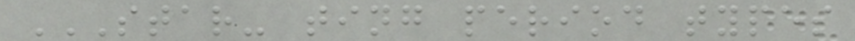STAR- TING PERIOD TYPES
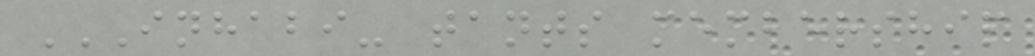INHABI- TANTS MEMBERSHIP
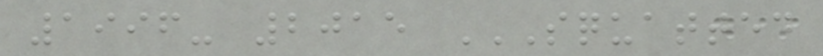1996- 2015 SQUATTED
